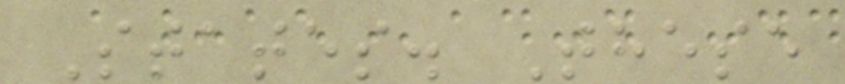States. These
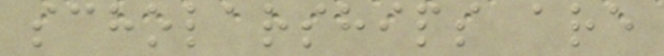scholarships are
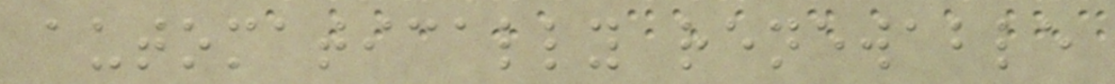automatically renewable
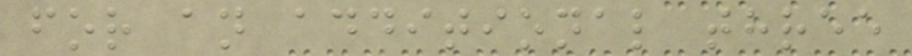for an additional three
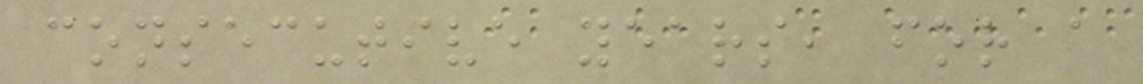consecutive years, for a
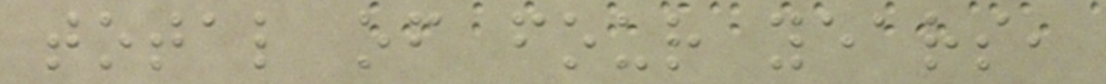total of four years,
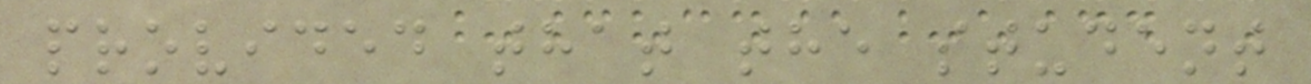provided that the student
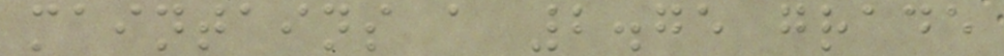maintains a 2.75 grade
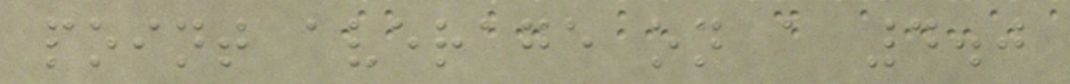point average on a 4.0
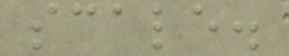scale.
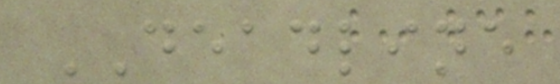DEADLINE
